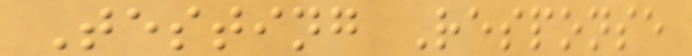Testing Response
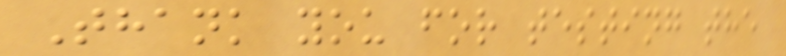Thank you for testing the
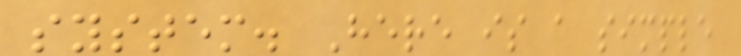system. Here is a simple
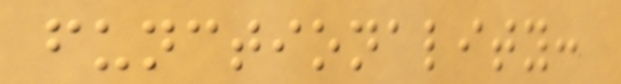functionality:
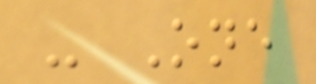- One
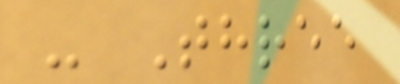- Three
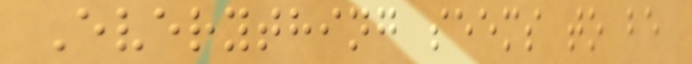Everything seems to be
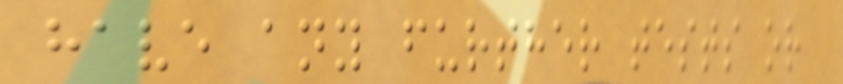have any further tests or
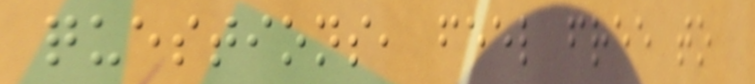questions, feel free to
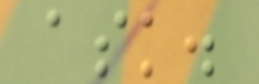ask.
